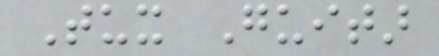Tux Guitar
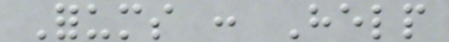Forums : Help
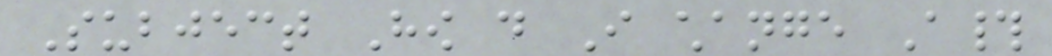Subject How do I change A#
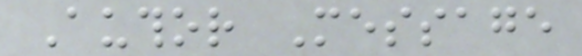Author Message
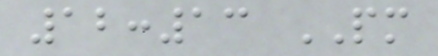12:13 PM
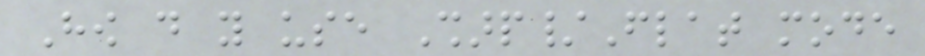How do you use Sharp/Flat mode
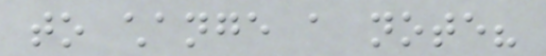to change a note?
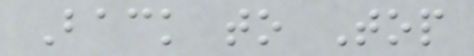Back to Top
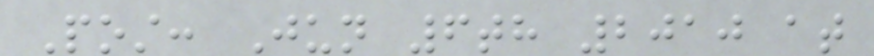Post: Jun 6th 2010 at
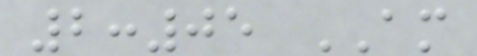2:05 AM
